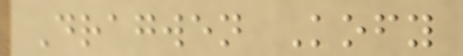Dragwen Kofy
